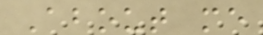About me
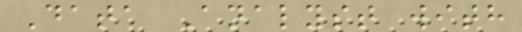Data Analyst with
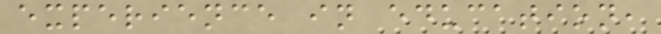experience in education,
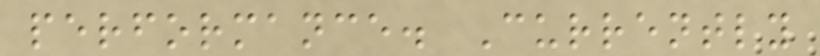performance. Currently
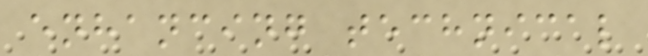enhancing technical
